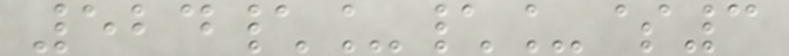524\_\_$3
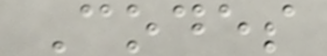Codes
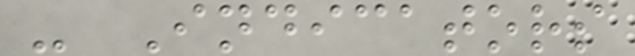- Indicators
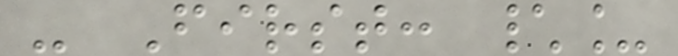- First: \_
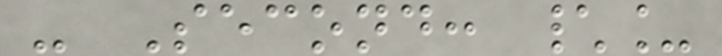- Second: \_
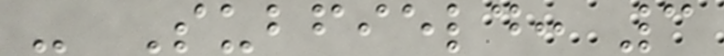- Subfield: 3
